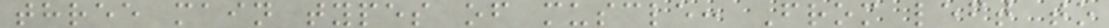three main types of muscle: From left to
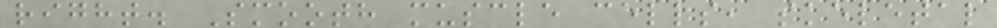right. Smooth muscle cells, skeletal
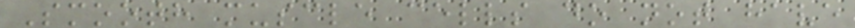Smooth muscle cells do not have
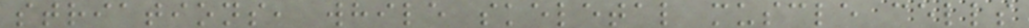striations, while skeletal muscle cells
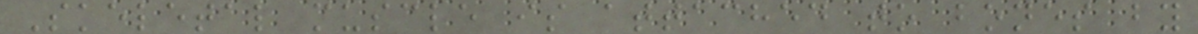Skeletal muscle is attached to bones by
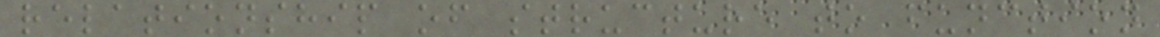relationship of structure to function
